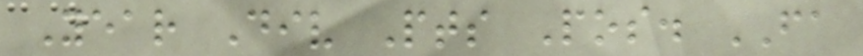Year Div Pts Pos. FA
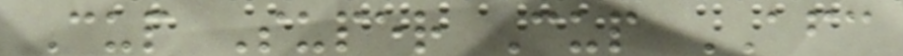Cup Super Cup AFC
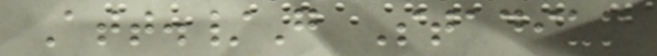Att./G Stadium
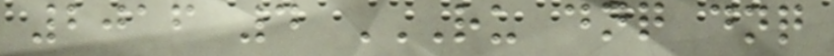2016 4 RU DNQ DNQ
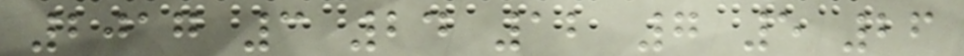2017 3 24 12 7 5 26
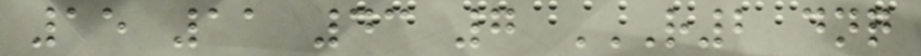15 11 43 7 R2 DNQ
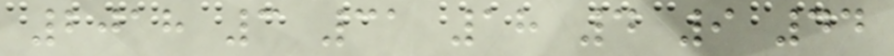2018 3 31 18 4 9 44
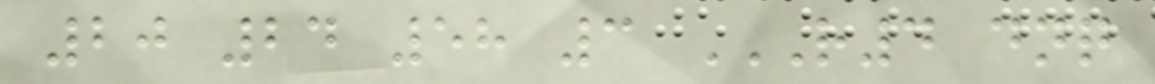20 24 58 3 R4 DNQ
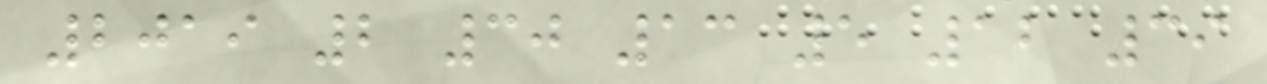2019 2 30 13 5 12 39
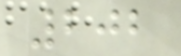202
